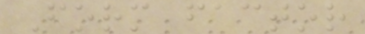Form factor
